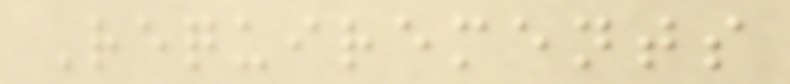Requirements
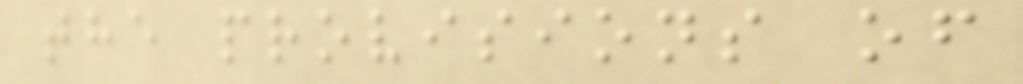the provisions of
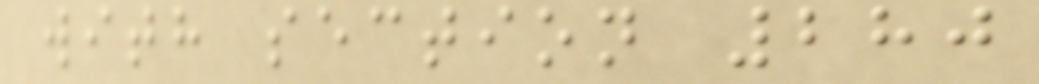with section 280
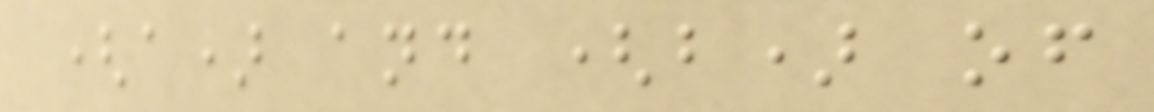(a) and (b) of
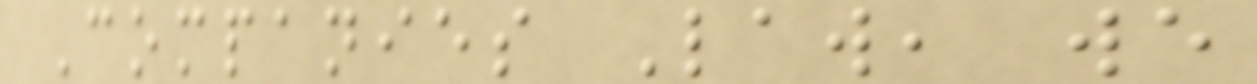Companies Law, we
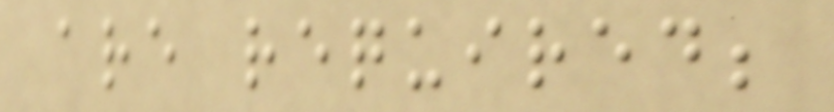are required;
